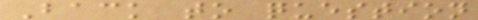Back to question
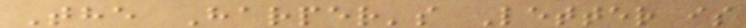The Harper's Letter is
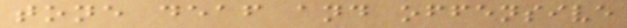tone deaf and offensive
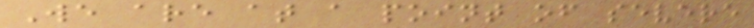We are at a point of severe
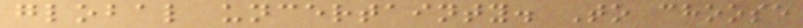global uncertainty. To choose
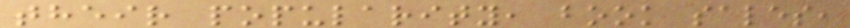their popularity, book sales,
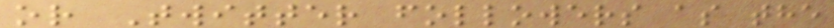or Twitter followers as the
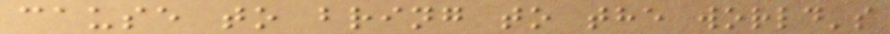cause to bring to the world's
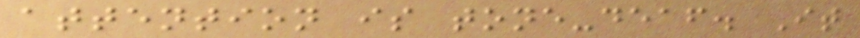attention is tone-deaf. It
